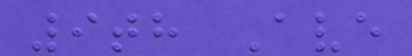9th Ave
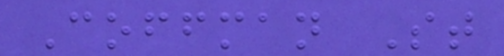Coffman St
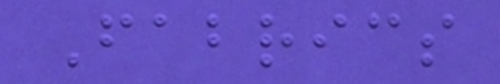Fabrics
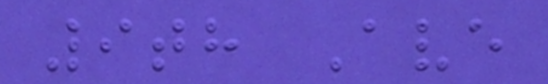9th Ave
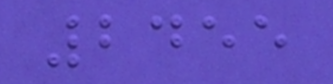2455
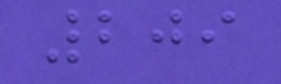209
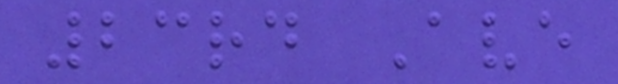23rd Ave
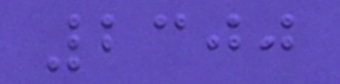2300
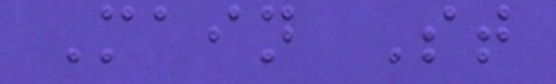Main St
